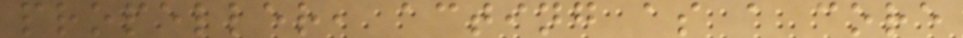propeller, acting as a core
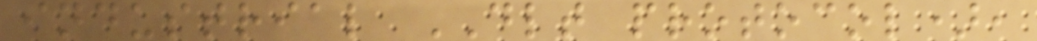industrial DLT protocol),
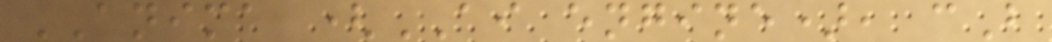ANIMA (AI engine), cB
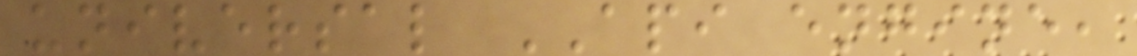universal API engine,
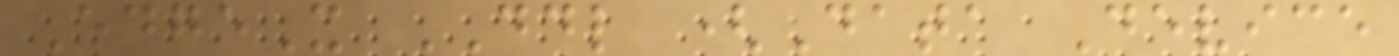EdgeX DDL (Data Device
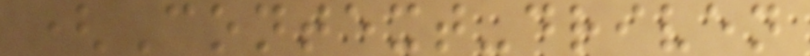(Context-driven
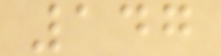147
